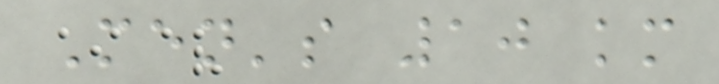Men's 10 km
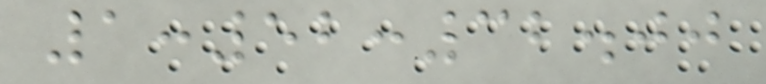1:52:32.00
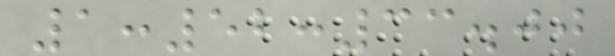1:52:33.00
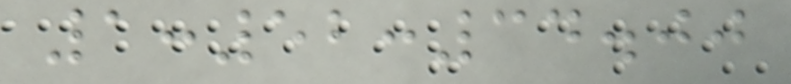1:52:34.00
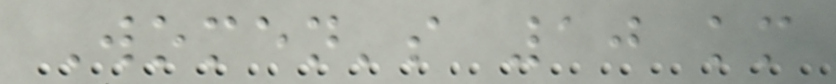Women's 10 km
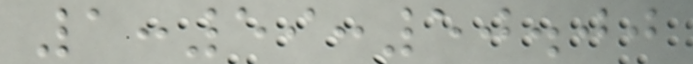1:59:50.00
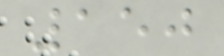150
